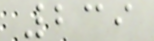239
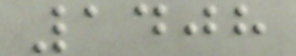1408
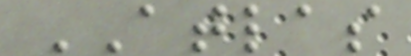ATLAS
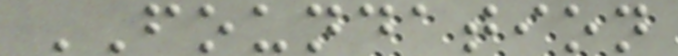FOUNDATION
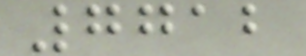7712
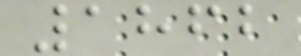1862
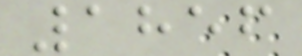1856
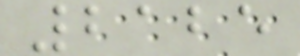2125
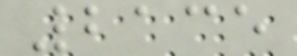2135
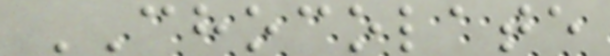CHOCOLATE
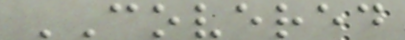COVERED
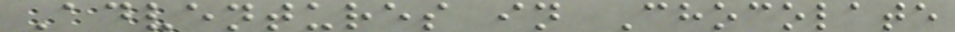Adventures in Chocolate
